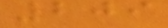209
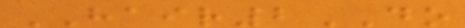HAIR2DO
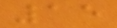15
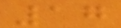17
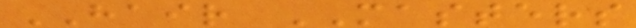HAIR MASTERS
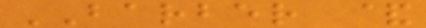BARBER &
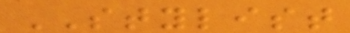STYLIST
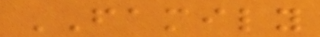FAMILY
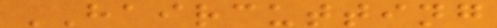HAIRCUTTING
